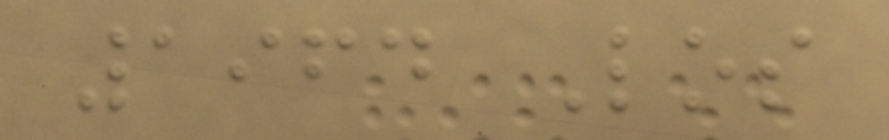1964 Los
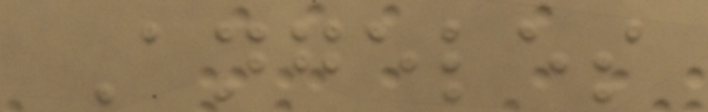Angeles
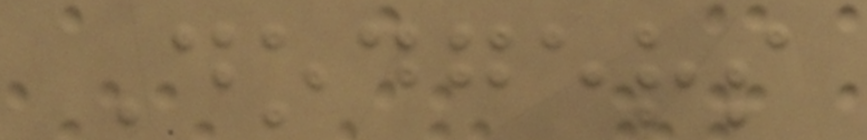Dodgers
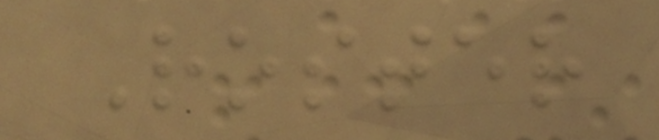Roster
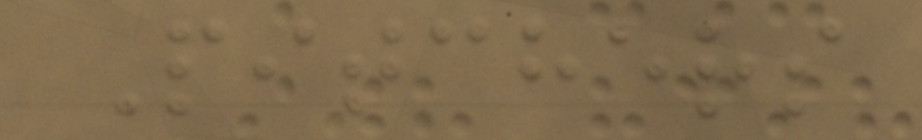Pitchers
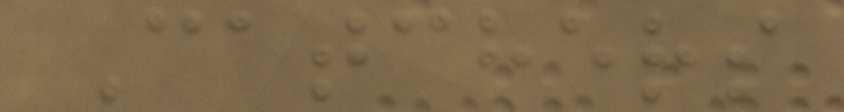Catchers
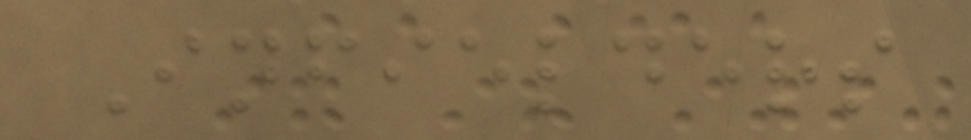Infielders
